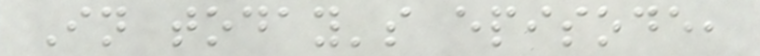In today's episode,
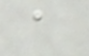a
